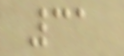31
